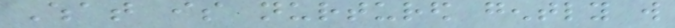What is nurtured gently will
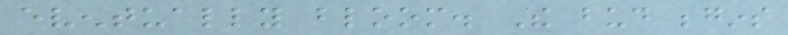eventually bloom. The bud begins
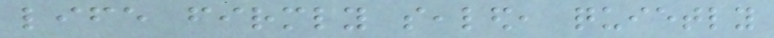life firmly sealed, quietly
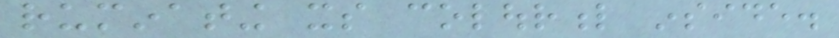ruminating its colourful inside.
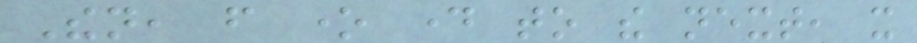Then, from one day to the next, it
